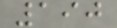190
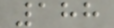188
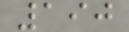190
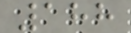188
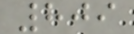809
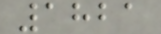1821
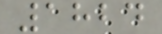1824
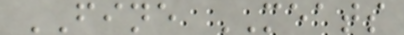FINE MEATS
